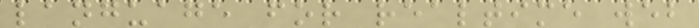language for realtime web
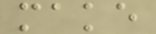make
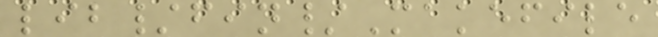lib/fin/Makefile
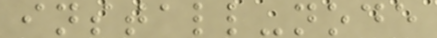install-node
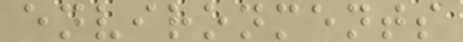environments
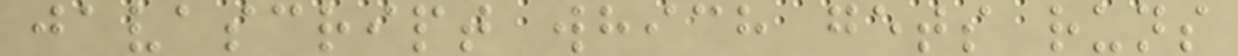javascript which gets runs
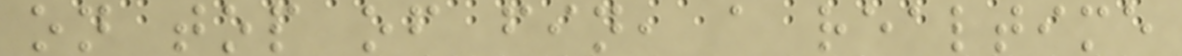on top of fin, a realtime
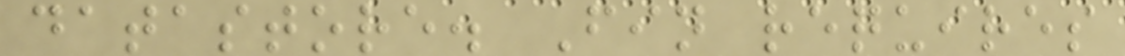datastore. Fin requires
